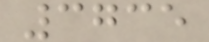3735
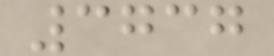3737
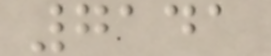7141
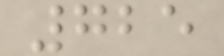725
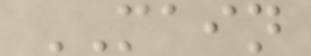MAIN
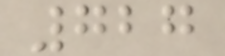727
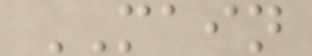MAIN
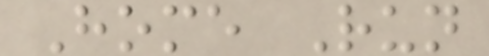Home Run
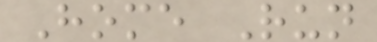Home Run
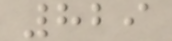829
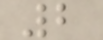2
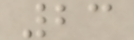23
